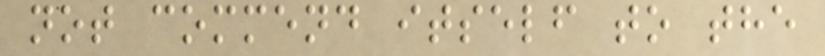not commend itself to the
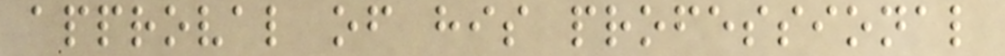approval of his professional
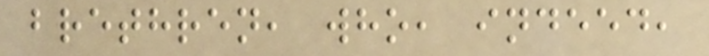brethren, who, indeed,
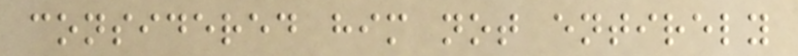considered him not entirely
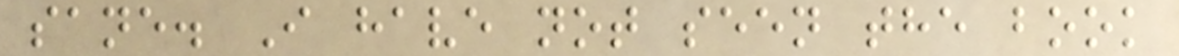sane. I have not seen the book
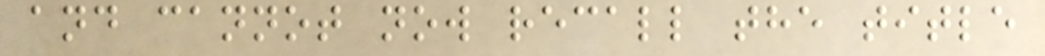and cannot now recall the title
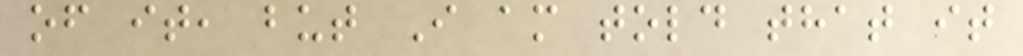of it, but I am told that it
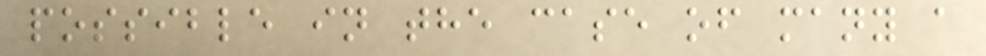possible in the case of many a
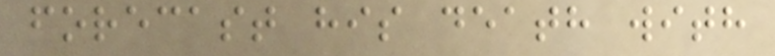forecast his death with
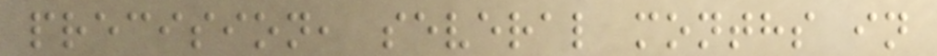precision, several months in
